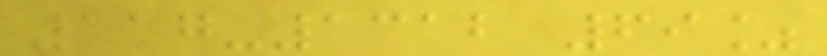117-1312 69%
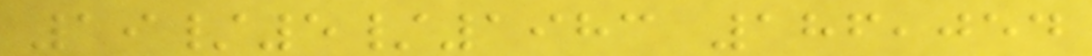19/5/1983 186,054
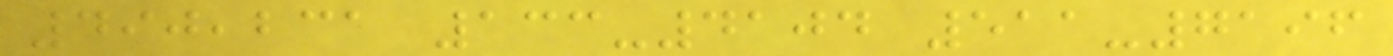490,231 133-4104 511-7196
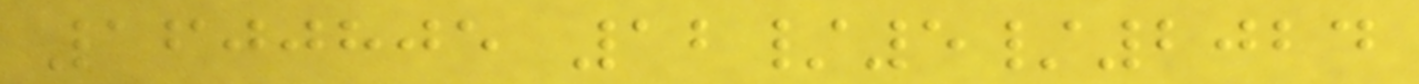1600805 12/5/2024
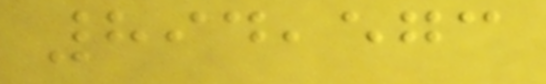894,573
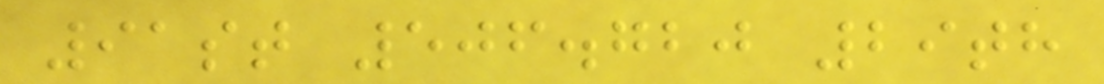91st 506.720 29th
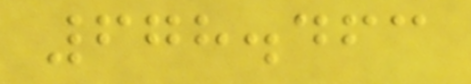678.463
